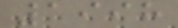1998
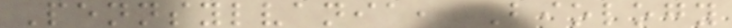Pennsylvania, Biology
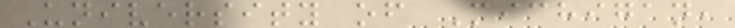University of Michigan,
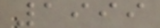1999
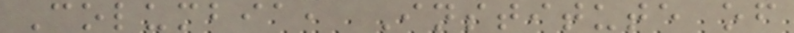Columbia, Institute of
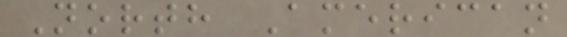North American
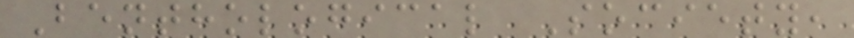Benthological Society,
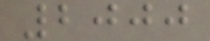2000
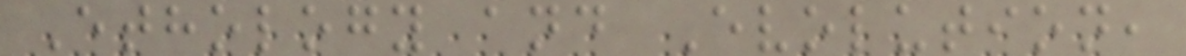Ethology and Evolution,
